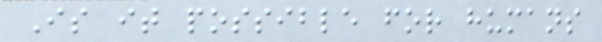Is it possible for humans
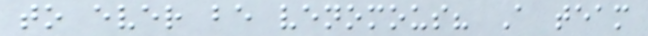to ever be venomous? A team
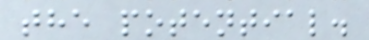the potential.
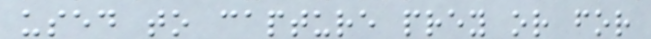used to capture prey or for
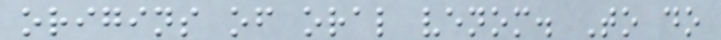origins of oral venom. To do
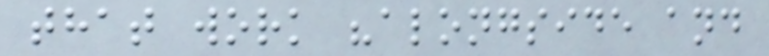that work "alongside and
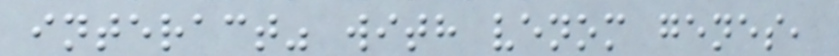interact" with venom genes,
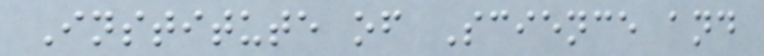Institute of Science and
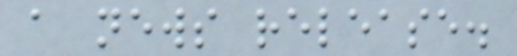a news release.
